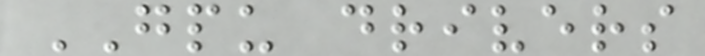GPU drivers
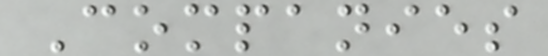Companies
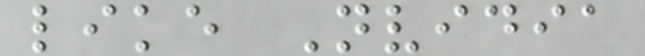like Nvidia
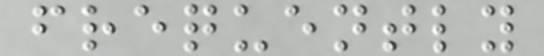frequently
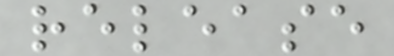release
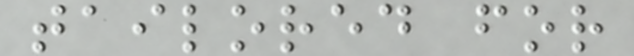tailored for
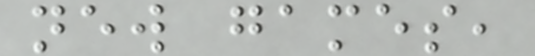new games,
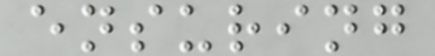ensuring
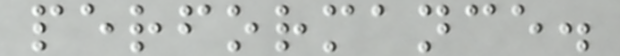performance.
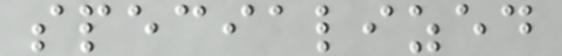specialized
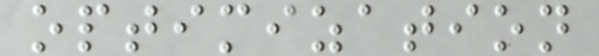optimization
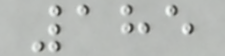185
